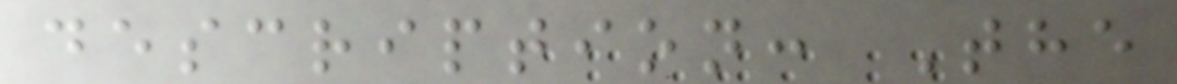description: The
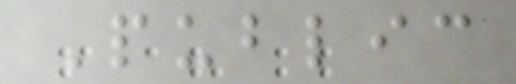Public
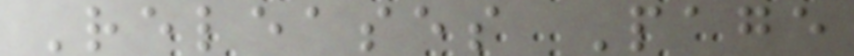Releases Page
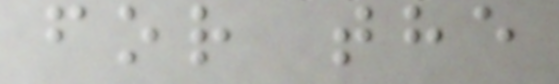for the
